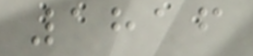1816
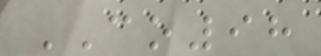CO98
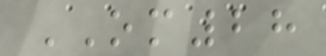OM28
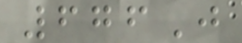676J
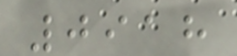0918
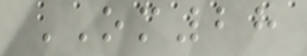OM28
